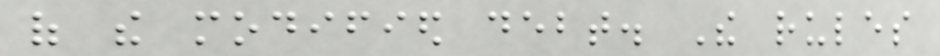of the modified debt. The rules
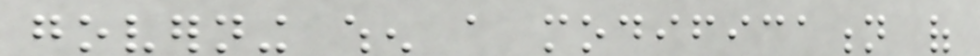governing when a modification of
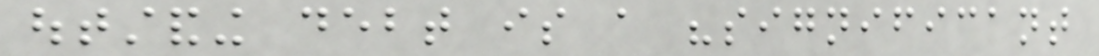outstanding debt is a "significant
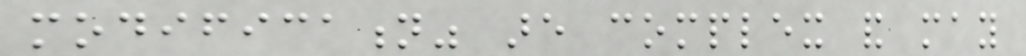modification" are complex and may
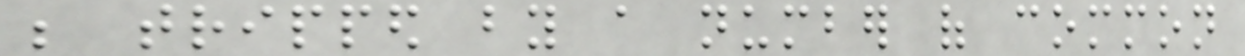be tripped by a number of common
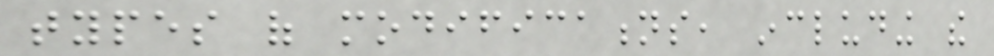types of modifications, including the
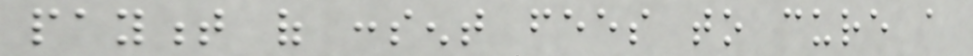payment of consent fees to cure a
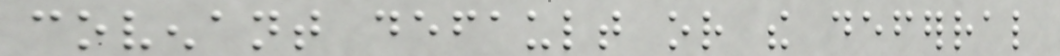covenant default or the deferral
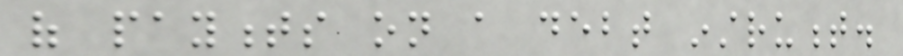of payments on a debt instrument.
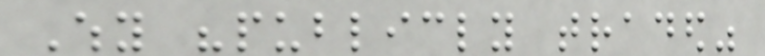Why "publicly traded"
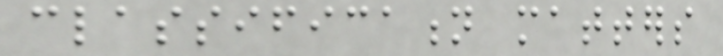classification matters
